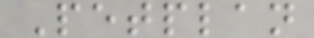Petplan
